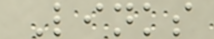Links
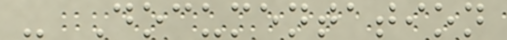- Documentation
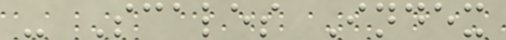- Scales Index
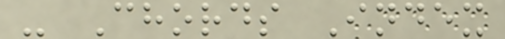- Chords Index
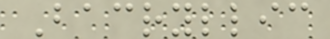Bacryllic
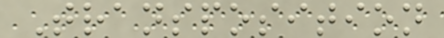Transposition
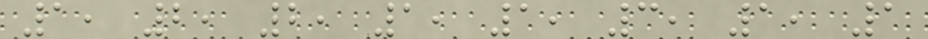1, 2, 2, 1, 1, 3, 1, 1
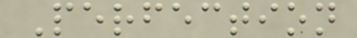Perfection
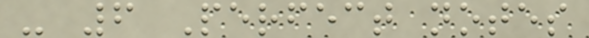- 6 Perfect notes
